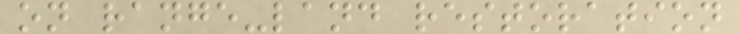on range-land restoration
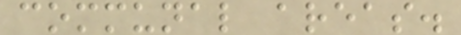communal areas.
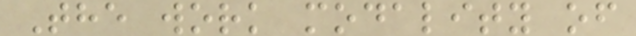The work modality of
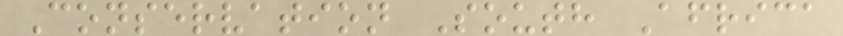Conservation South Africa
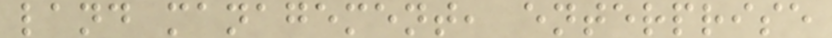land management, enterprise
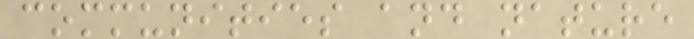communities and nature
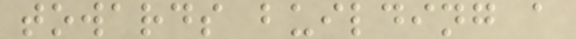towards building a
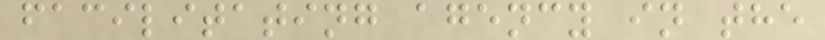facilitating agency in the
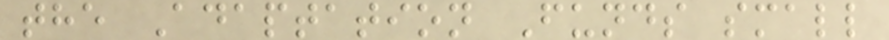the Adaptation Funds small
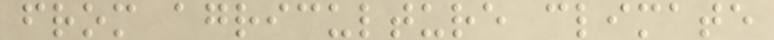from agriculture climate
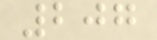207
